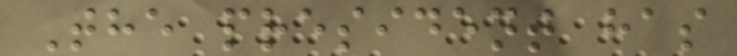The president has
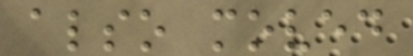also moved
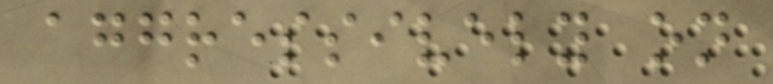aggressively on
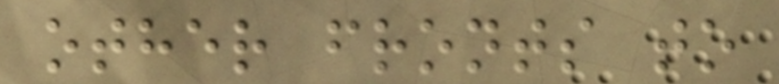other fronts to
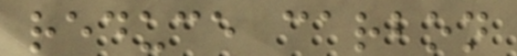reduce carbon
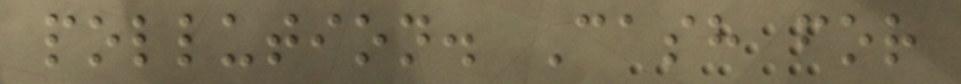pollution. Cash for
